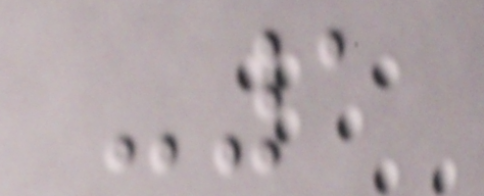-1
